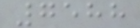7588
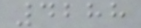4288
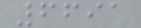6691
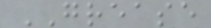GREASE
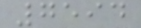7594
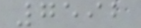7592
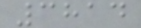3814
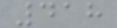418
